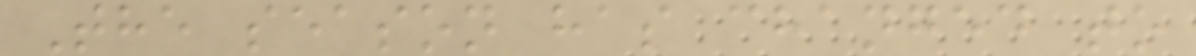The season has changed to
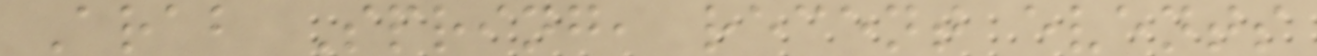Arab Spring, recent events
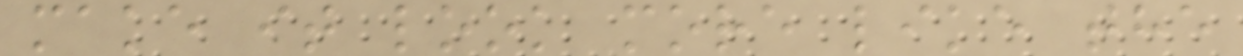make it look more like the
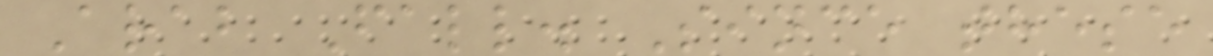Arab Fall. Since these
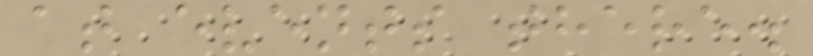at events there.
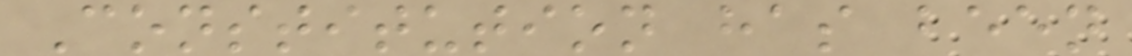Constitution has been
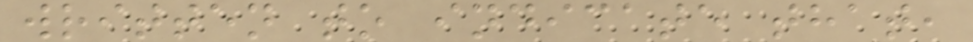written to indicate that,
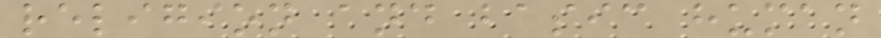religion and basic human
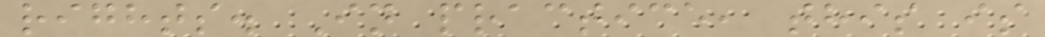rights. In practice, this is
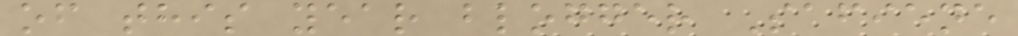of this year blogger Safiene
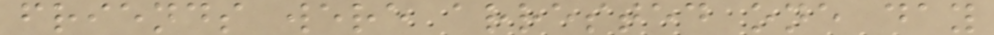friends were arrested one day
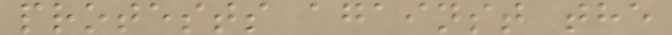protests against the
